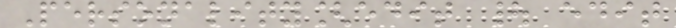Personality[edit | edit
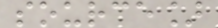source]
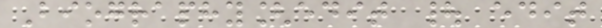Biography[edit | edit
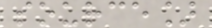source]
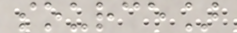source]
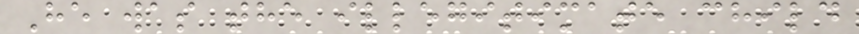He was the illegitimate child
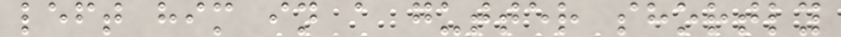left him in a gutter shortly
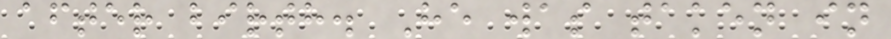after birth. He was taken in
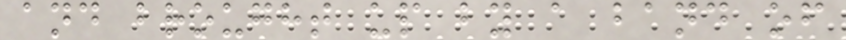and brought up by a band of
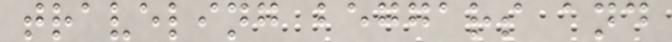traveling beggars and
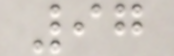97
